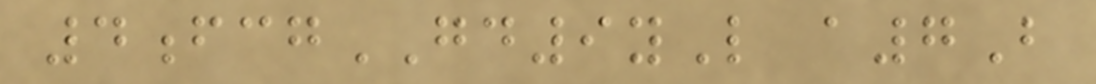4fcgGD9yL a7B
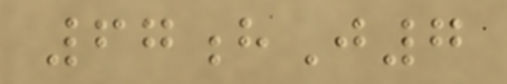67hJ7
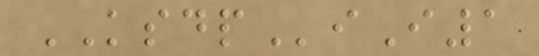KSDPiI1
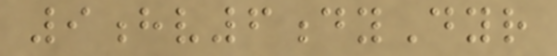9hv6dyDyr
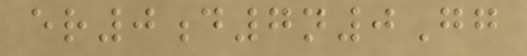er0d7n0Gg
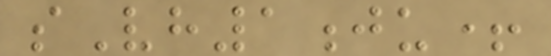sVh1ju+
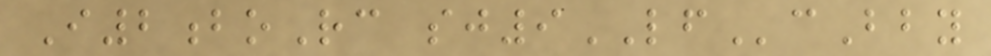I2boRc sj9LFcBby
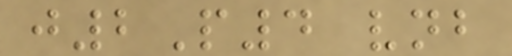j2P4 vnb
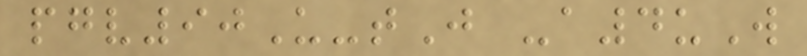pgv90U-tJ -a4uW
